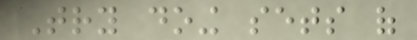Try doing sets of
